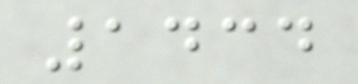1434
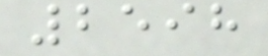2598
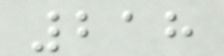218
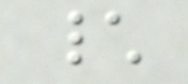\
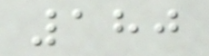180
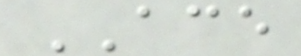ACE
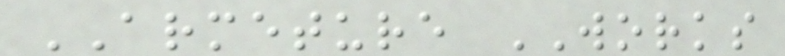ARMETURE WORKS
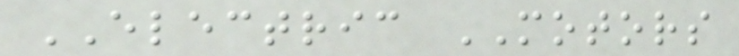ELECTRIC MOTORS
